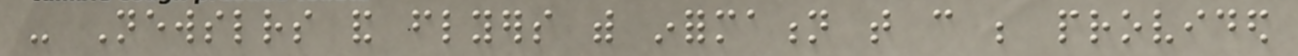- Newsletters and flyers with information that can be provided
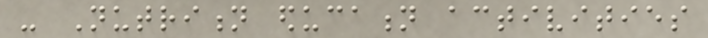- Nutrition education activities
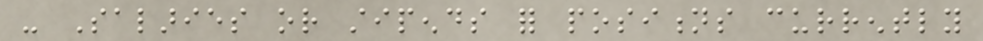- Salaries or stipends for positions currently
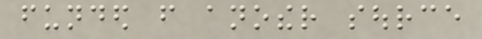funded from another source
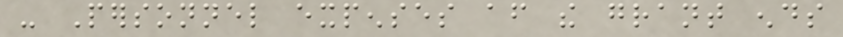- Personnel expenses after the grant ends
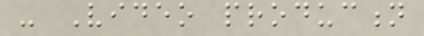- Video production
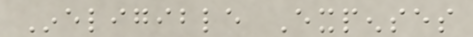Ineligible Expenses
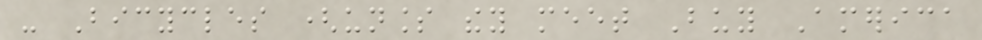- Bicycles (unless they meet Buy America
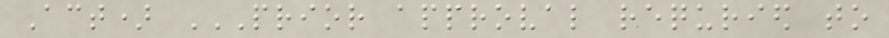Act) PRIOR APPROVAL REQURIED TO
